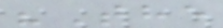"The
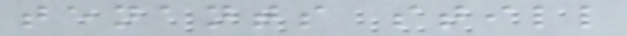tenants still
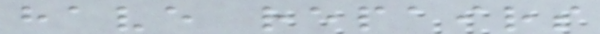have repairs
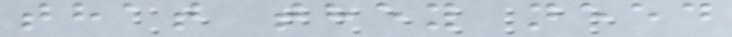that they need
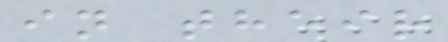in their
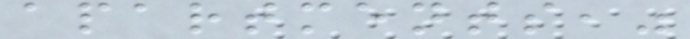apartments,"
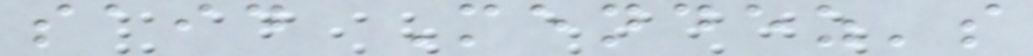said Mendez's
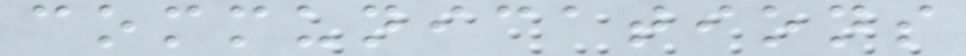communications
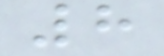8
